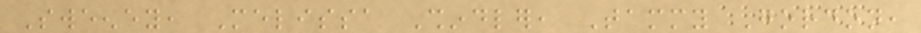Sweeney, Melissa Shindler, Tammy Gordon,
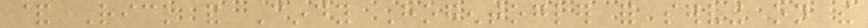& Rick and Cindy Hogentogler for serving on the
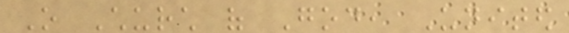O Church of God, United
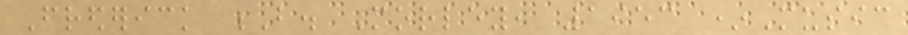Frederick B. Morley, 1953 *Music
